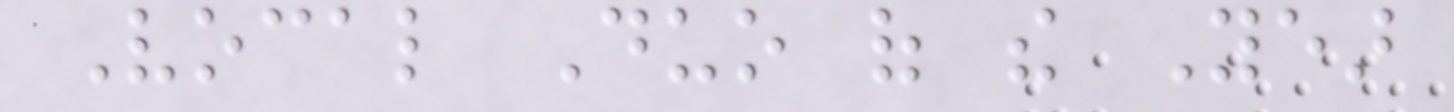Vocal Duo of the Year
